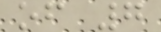of 7
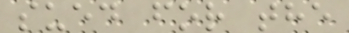sued for the
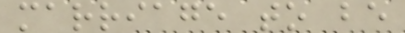marriage to be
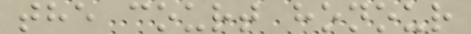the court honour
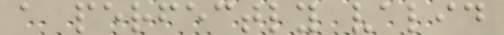a perfectly valid
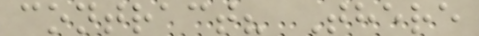contract? There
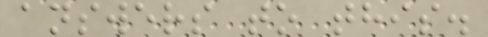answers to this.
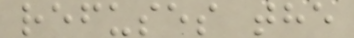refuses the
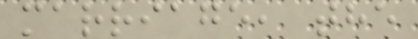marriage, the
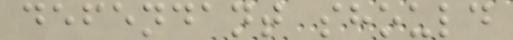defendant should
